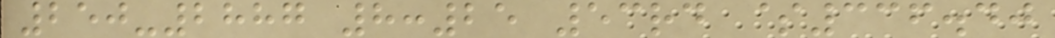250-2887 8:25 53rd $336.40
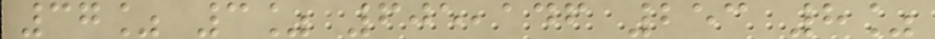37% 3% 605,146 253 8%
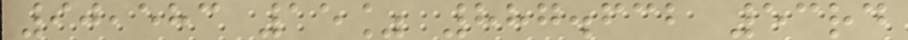90,583 15% 887.632 53rd
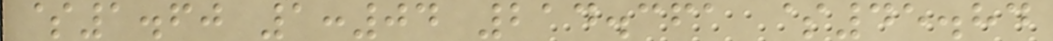$1.60 1:04 214.361 $45.84
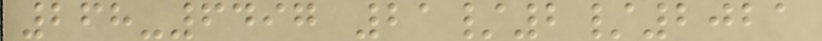268-6497 21/2/2021
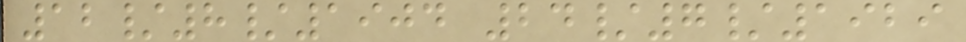12/8/1904 24/7/1929
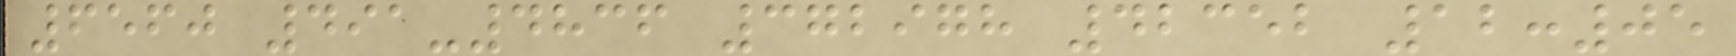6560 491-4836 372978 42352 12:05
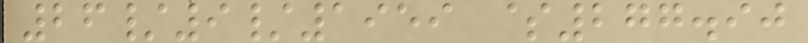26/9/1959 $277.90
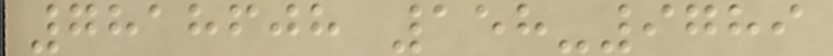7818608 158-9789
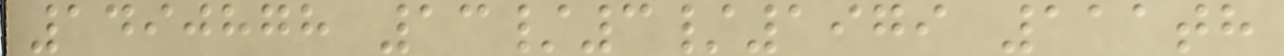1490878 13/3/1979 111th
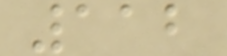112
